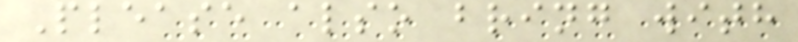Please also bring with
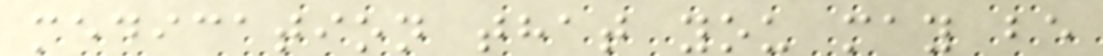medication that you may be
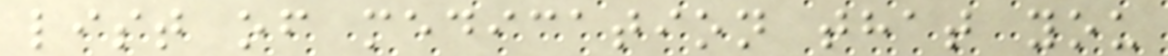list of medication that you
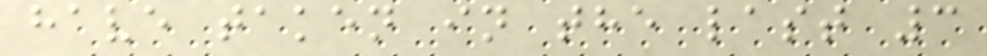have taken in the last 3
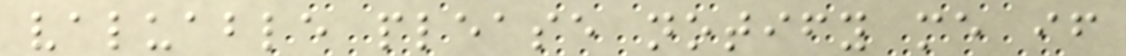valuable please notify me if
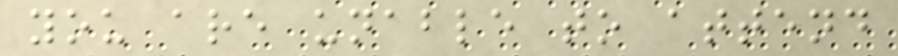you are unable to attend
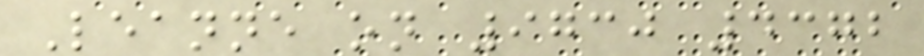Leanne on 9730 4372
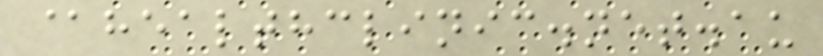@healthclinic.net.au
